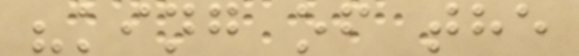"king of the
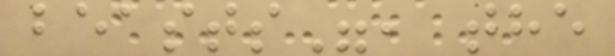beasts", the
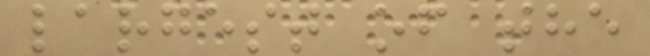largest of the
